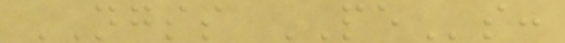NGSS PEs:
